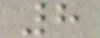8
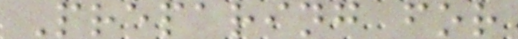Preparing for
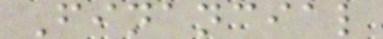Financial
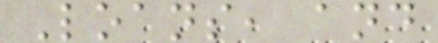Loans, and
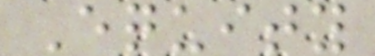Equity
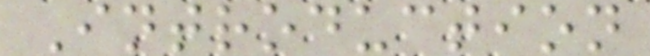Introduction
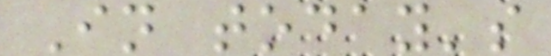In today's
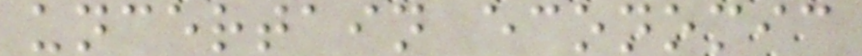uncertain economic
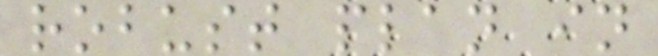robust plan in
